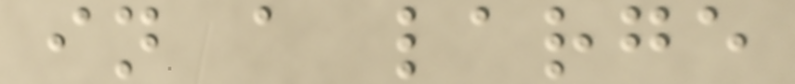in a large
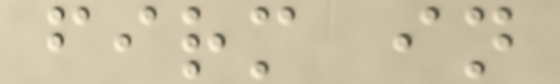firm in
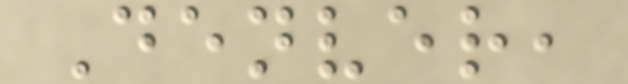Denver,
